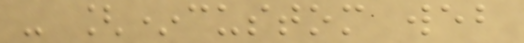- [*custom web
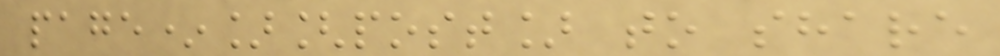page*][post] to share
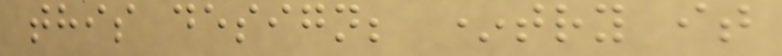this design; *try it
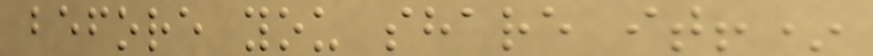before you share it!*
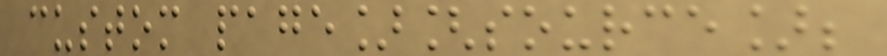custom page][source];
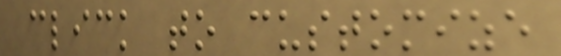click to customize
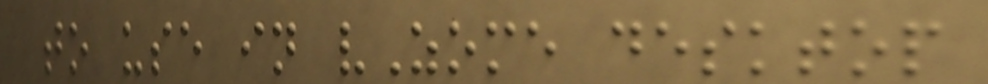to use in vZome desktop
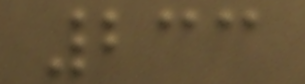233
